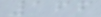166
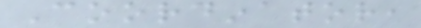Coordinator,
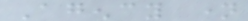Agency name
